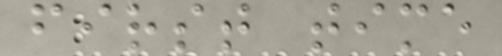first time
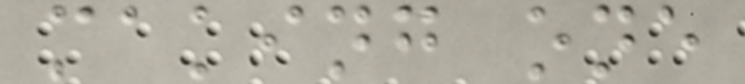making one
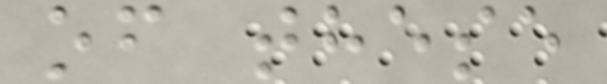of these
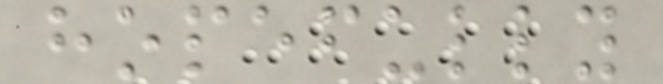hopefully
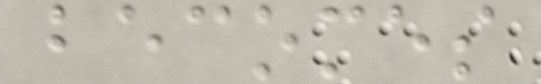becomes
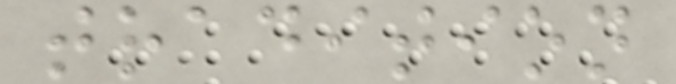tradition
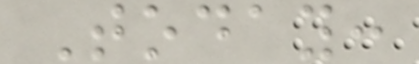Today:
